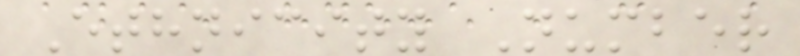Ethnicity Number
